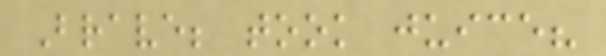Brave; took juice?
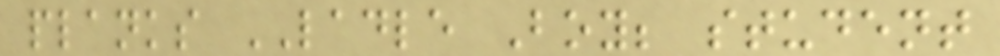planks LADLE Boy; student
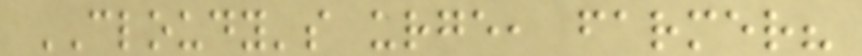CLOUDY's urge, farmer?
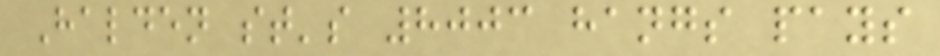Halden st's 8003 hangs pays
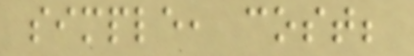simple, cost;
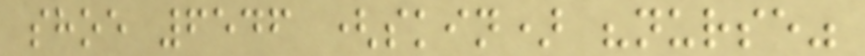shoe 6546 (skin) "nurse"
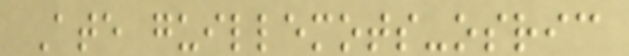Ate guillemots-osric
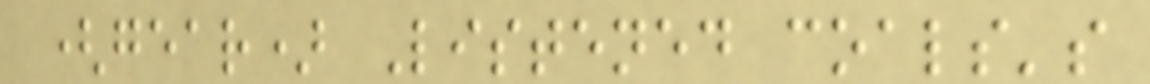(gear) Listened coals's
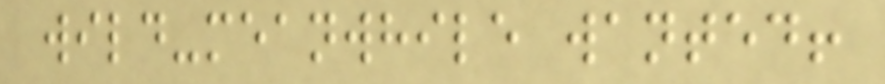wild-meanwhile wanted!
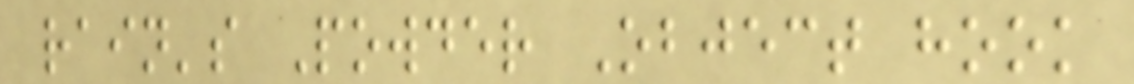rain's Powder Object hook
